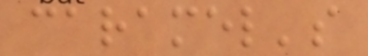caramel's
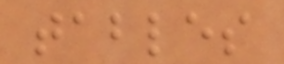tables
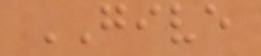GIVE
